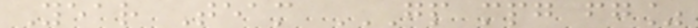Year Team GP MPG FG%
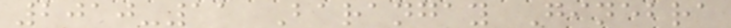2010-11 Barangay Ginebra
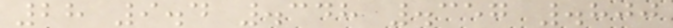28 9.4 .348 .357 .800
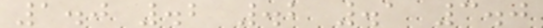1.0 .2 .2 .1 3.0
